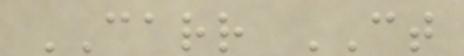CARR CT
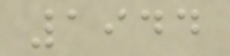1944
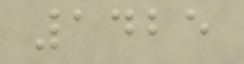1425
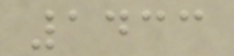1433
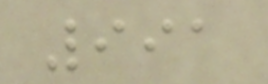991
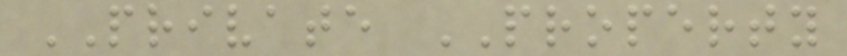PRIVATE PROPERTY
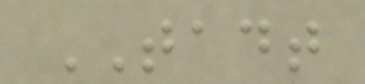TADT
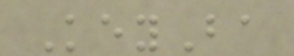KeyBa
